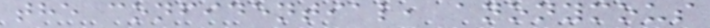the confidential, anonymous
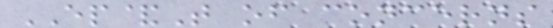EP&T of concerns
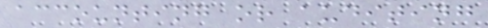accounting or auditing
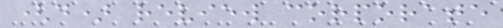(d) review corporate
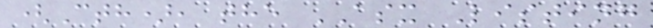(Cth), the ASX Listing
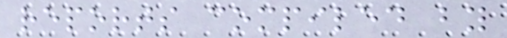reports compiled by
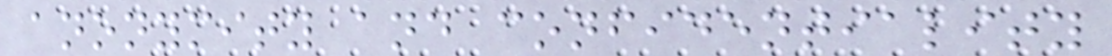anonymity and confidentiality
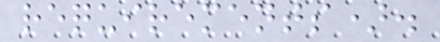requirements).
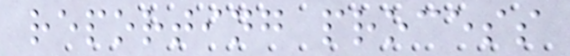reporting process
